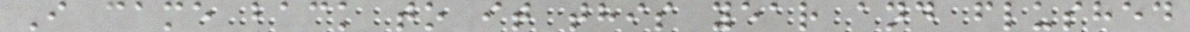I came back to it this year and flushed
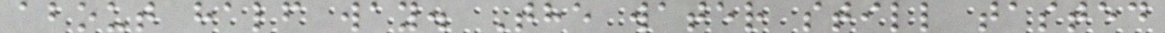about half way. The water still tasted
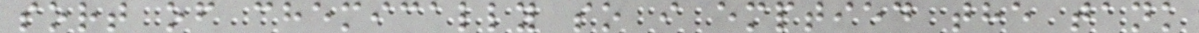sort of chemically so i emptied the tank
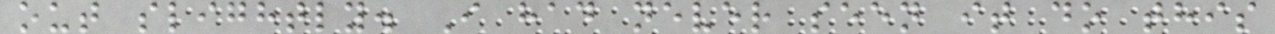out slightly. I had never seen it do this
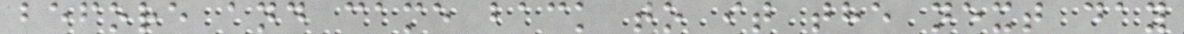before and came back to it the next day
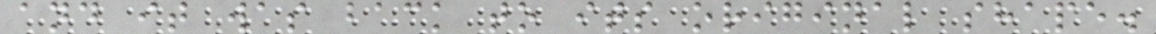and it was back to its original shape.
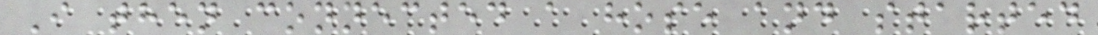I then connected a hose and started
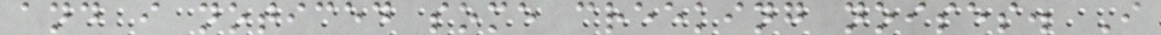and i noticed some creeking noises. I
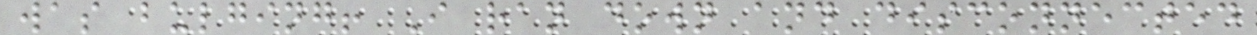was bulging! I ran down and disconnected
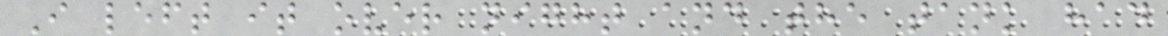I left it over night and the tank had
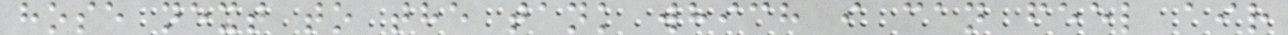hose next to the tank which i can feel air
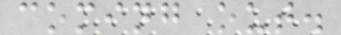coming out.
